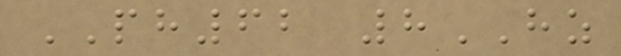PH62 8HZ
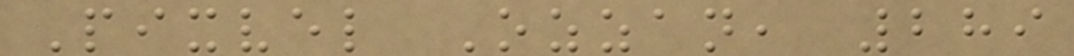Pixvel Ozzan, 289
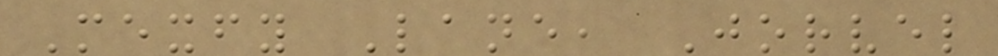Mexfy Lane, Jorvel
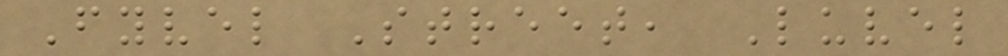Fyvel Street, Luvel
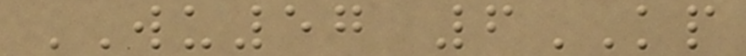WU57 6KP
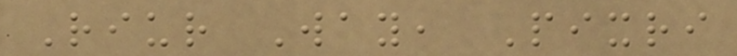Riur Way, Pixri
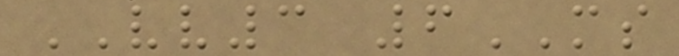VV3 6MS
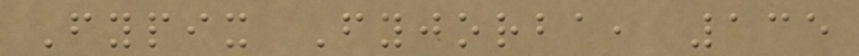Fypix Fyjorba, 135
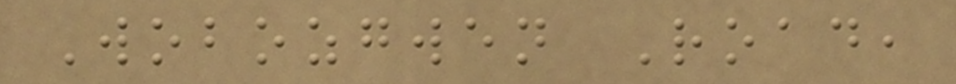Wobozgwen Road,
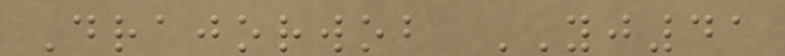Drajorwob YJ41
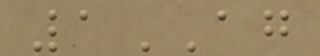1AG
